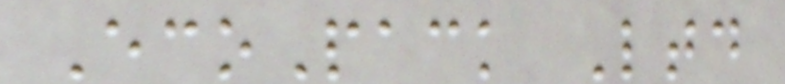EcoPack Ltd
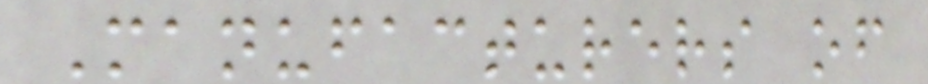Manufacturers of
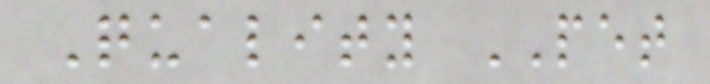Quality PET
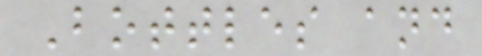Bottles and
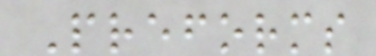Preforms
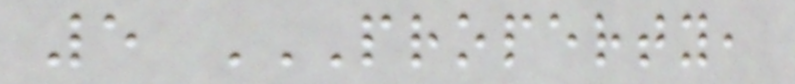5 PROPERTY,
